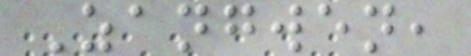Zangwen,
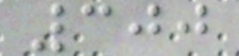300
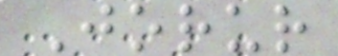Jorur
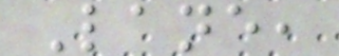Lane,
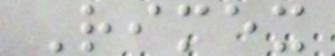Rimex
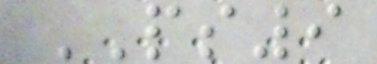PS9
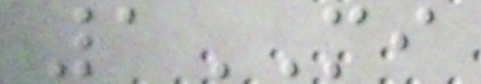1MI
